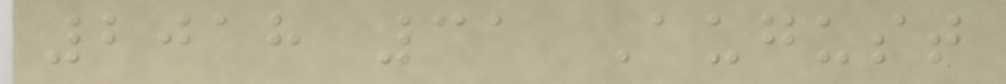2018 31 August
